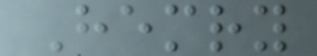Hemry
